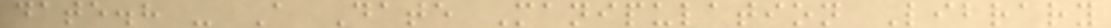date.h - A Date Manipulation Library
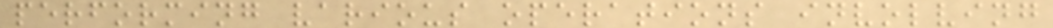performing various operations involving
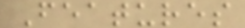Features
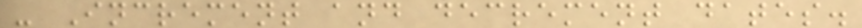- Increment and decrement dates.
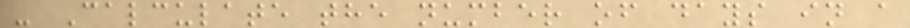- Calculate the number of days in a
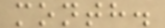month.
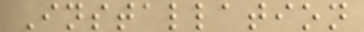Installation
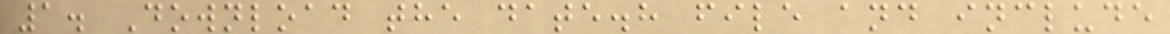1. Download the date.h file and include
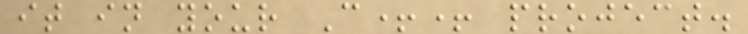it in your C++ project.
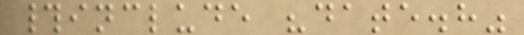#include "date.h"
